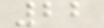22
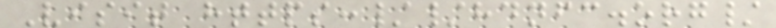Visit https://hdnfc.org/
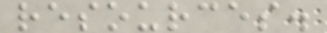resources.
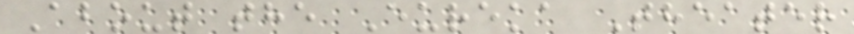About the Eureka Theater
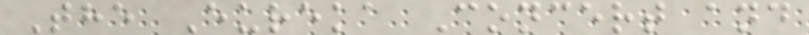The Eureka Concert and
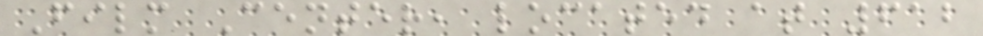Film Center, located at 612
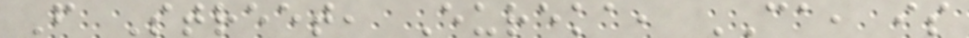F Street, Eureka, CA, is
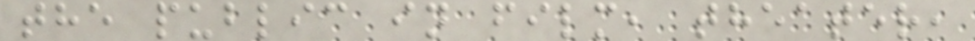the public in film, theater,
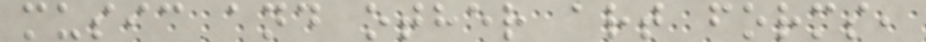music and other art forms,
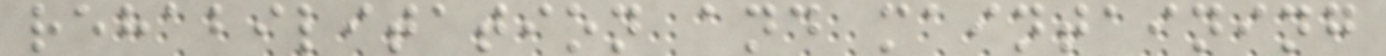rehabilitation and maintaining
